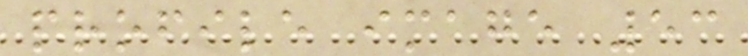profile image 53
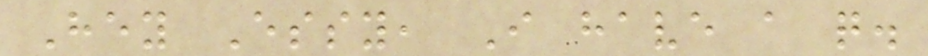Hey Essy, I have a q.
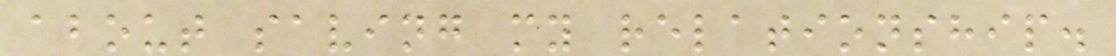about saving my relationship.
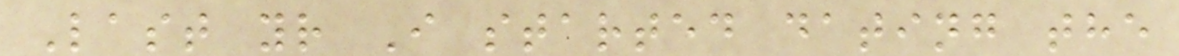Last yr I started dating the
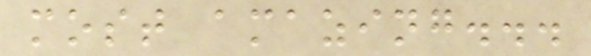most amazing...
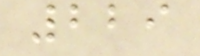229
